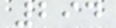294
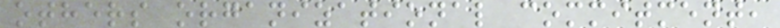others organizational commitment,
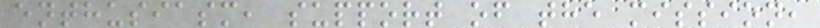enthusiasm, support of the mission,
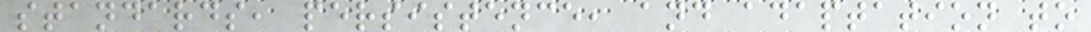standards, persistence, and adaptation to
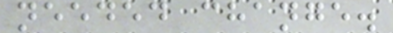needed change.
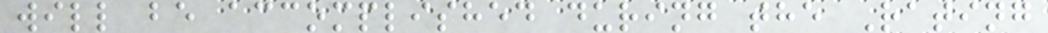will be accomplished during the Rating
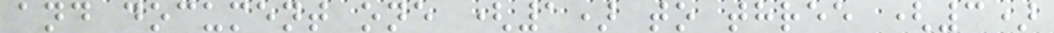and document one (1) to three (3)
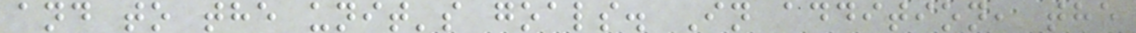and to the unit's goals. In addition, the
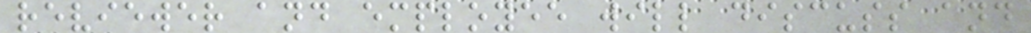reviewer and employee will discuss and
